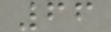66
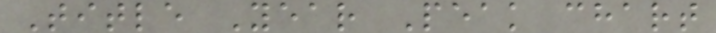Title Year Peak chart
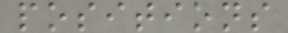positions
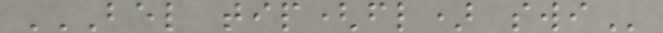BEL TIP(FL) SWI
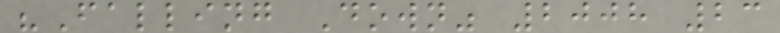"Falling Down" 2008 23
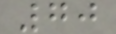70
